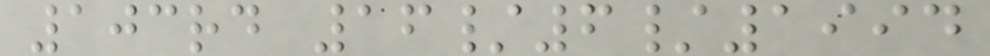103rd 16/6/1994
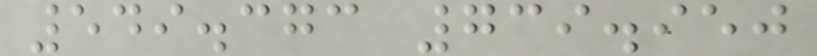549.373 739.950
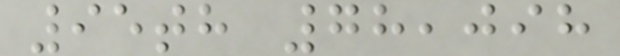95th 78,098
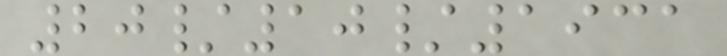20/10/1931
